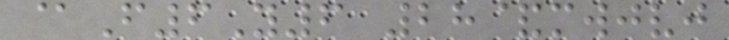@F6Y6 28&mwjvj
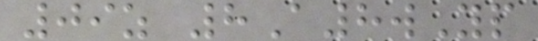09z 8A8wYp
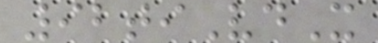92tiVdX
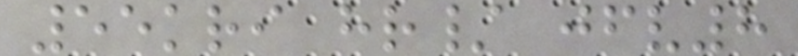55kri hr/ jfv8
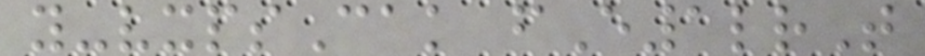y-vxpsCak fE1lrT
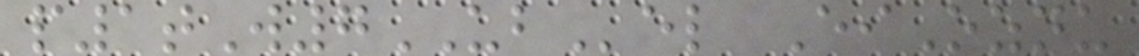p1tW7UBel EiOznu
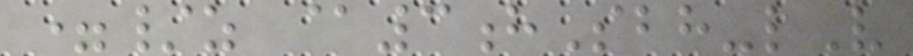=/z @3hSbh-lV
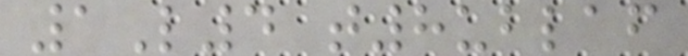1L4 t8ublaf
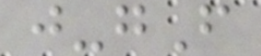j-gF
